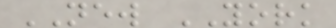NEW YORK
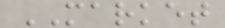MARKET
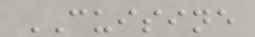CUISINE
